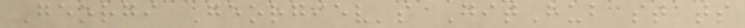Georgi Georgiev's GitHub stats
